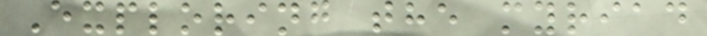Exploring the myriad
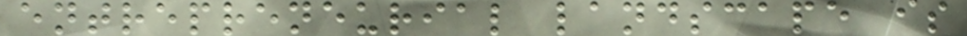entrepreneurial landscape is
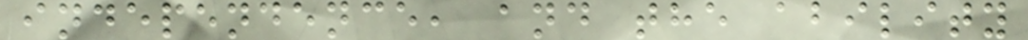independence, and the ability
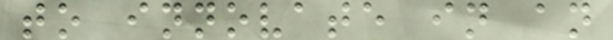to innovate in an
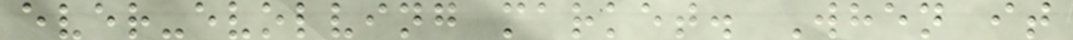ever-evolving market. When it
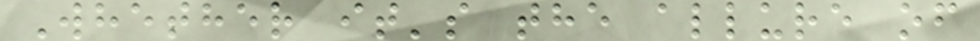Whether it's the allure of
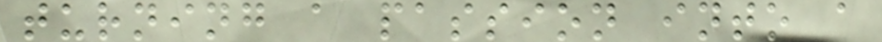turning a passion into a
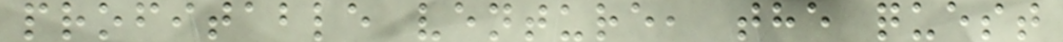profitable venture, the quest
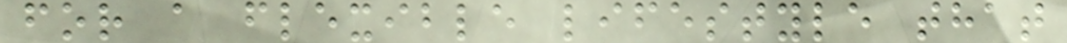for a flexible lifestyle that
